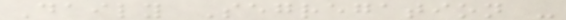Daily Segregation -
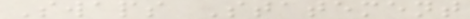Swaps Statement
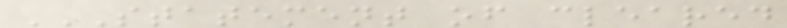STATEMENT OF CLEARED
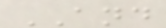AND
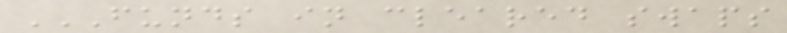FUNDS IN CLEARED SWAPS
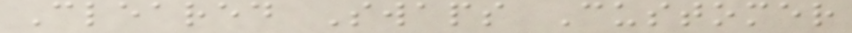Cleared Swaps Customer
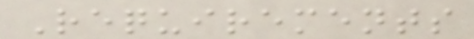Requirements
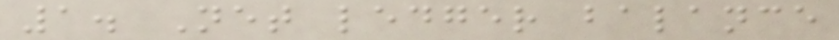1. Net ledger balance
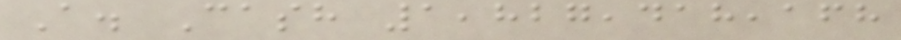A. Cash 1,827,418,168
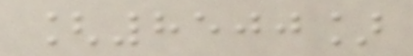[8500]
